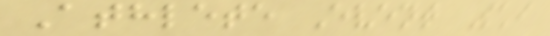Athlete Event Ski
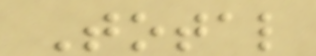Total
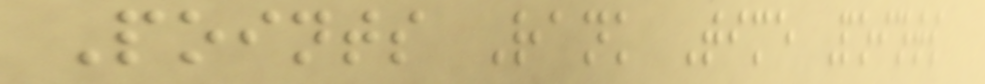Points Rank Time Points
